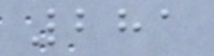281
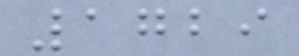1729
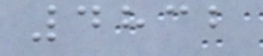4832
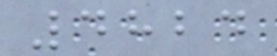4824
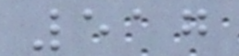517
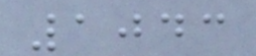1043
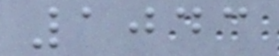1043
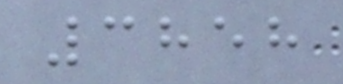3858
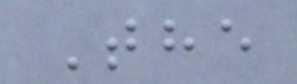The
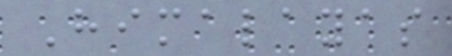Himalayas
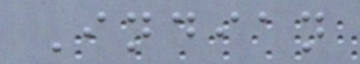Indian
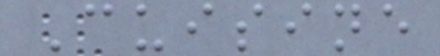Cuisine
